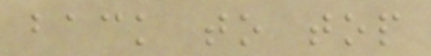back to top
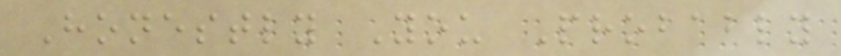Honestly You Probably
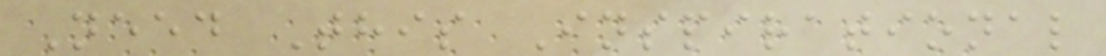Need This Inspirational
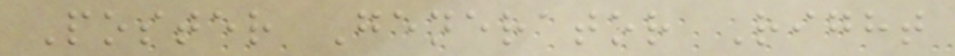Poster Generator Right
